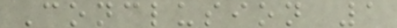Conclusion 1
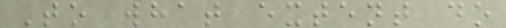To what extent do
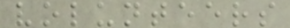volunteers
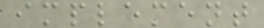implement
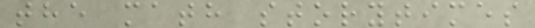the math storytimes
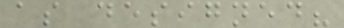as designed?
